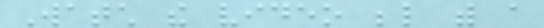Watch the video below with a
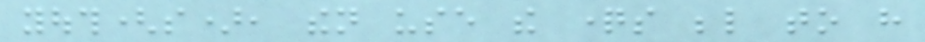youth(s), then use the questions below to have
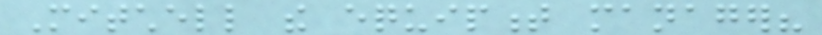Mitchell the equipment manager?
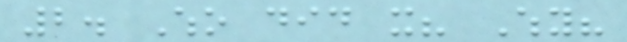2. Who did it? Why?
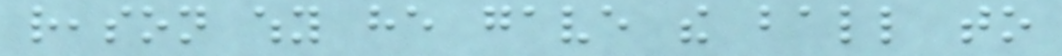reason why he gave the ball to
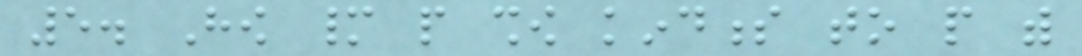5. How many people show kindness to people with
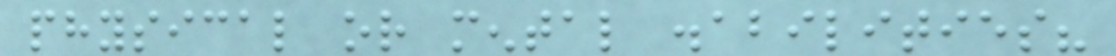physical or mental disabilities?
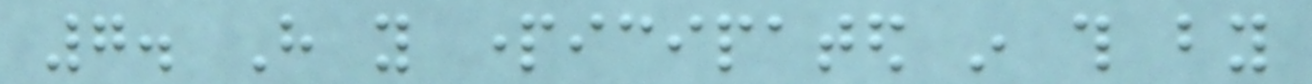7. Have you participated in this by
